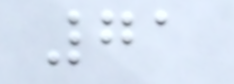71
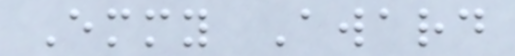Emmy Award
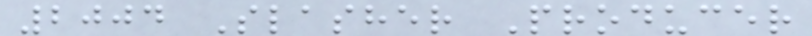2004 Slasher Producer
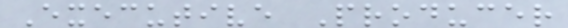Executive Producer
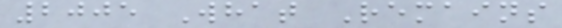2005 What Remains
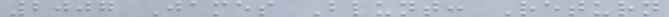2007 James Blunt: Return
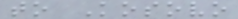to Kosovo
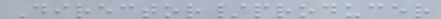Director/producer
